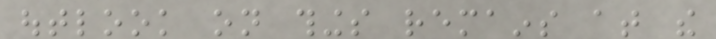outlook on things remains at the
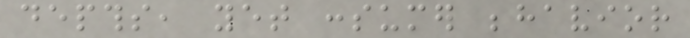depths, yet consumer behavior
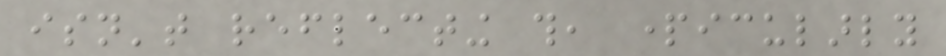isn't reflecting this, particularly
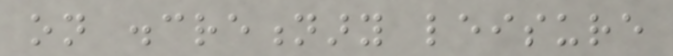on discretionary leisure
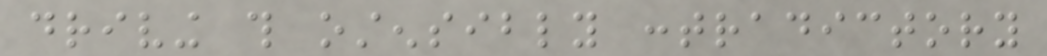driving this ostensibly contradictory
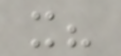it?
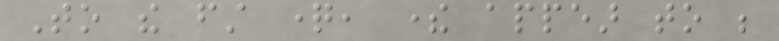To the first question, there appear to be
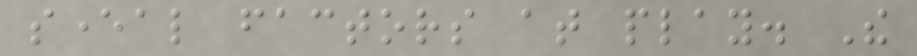several factors at play. The
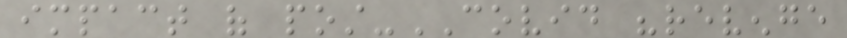impact of post-COVID "revenge
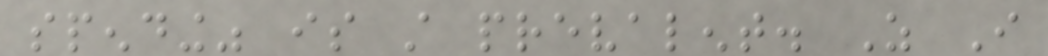spending" is still prevalent. As I
